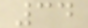34
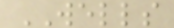WELLS
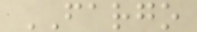FARGO
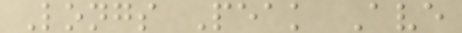Longs Peak Ave
